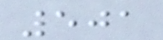501
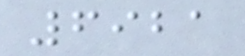6921
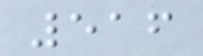516
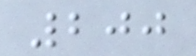200
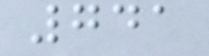741
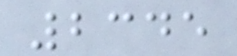2345
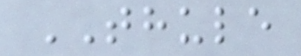THULE
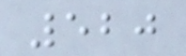520
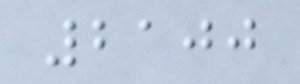2100
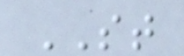ST
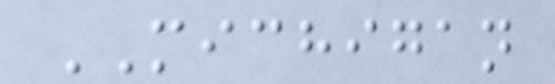MICHIGAN
